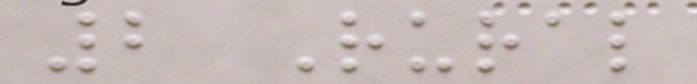2 Rural
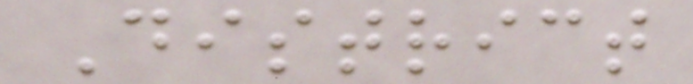District
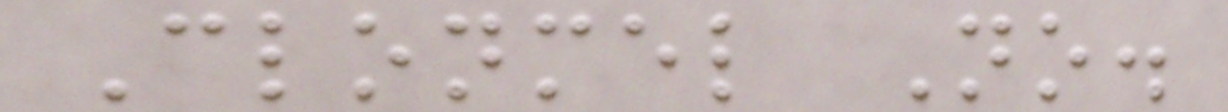Clonmel No.
